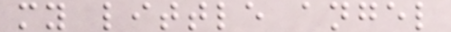my little angel
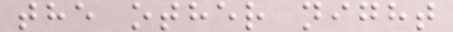the other night
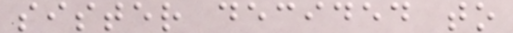sister decided to
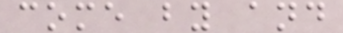come by and
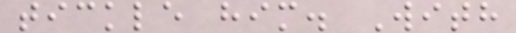tickle him. With
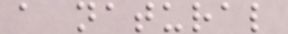a natural
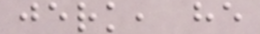jerk, he
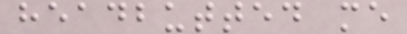headbutted me
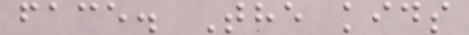face. The kids
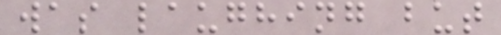was laughing but
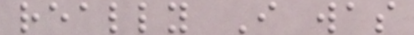really I was
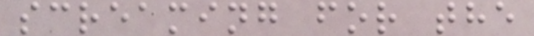screaming for the
